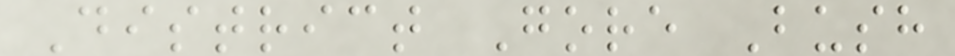District Gore Bush
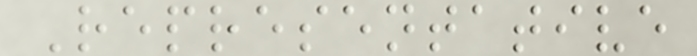Representative
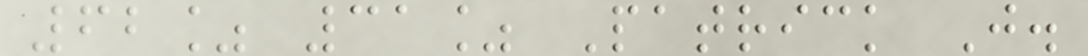62% 31% Patrick J.
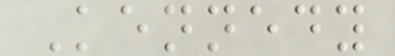Kennedy
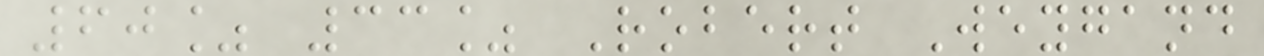60% 33% Robert Weygand
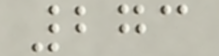273
